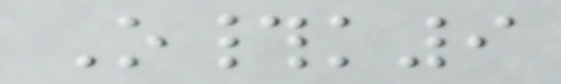O#k9
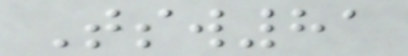Tsw81
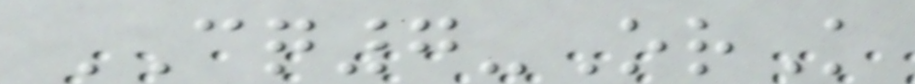CQ7-OrK
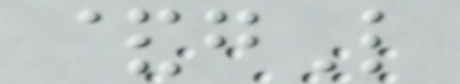&gL
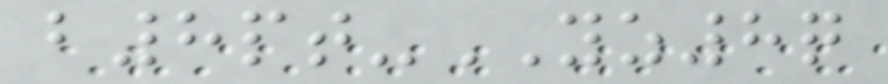b8pt-YZ8q
